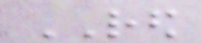RED
